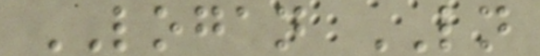LOGAN LN
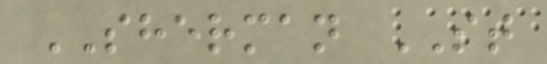SHERMAN ST
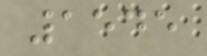1545
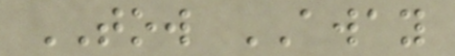TOW AWAY
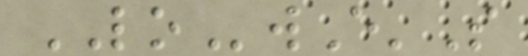LOwE'S
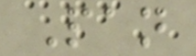Pan
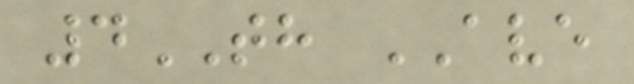4TH AVE
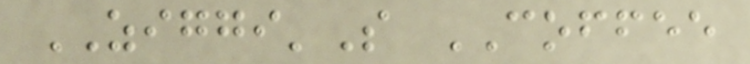ZIGGI'S COFFEE
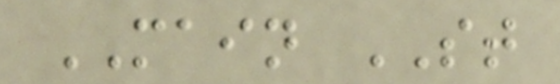MAIN ST
